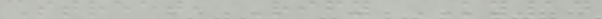Street, Rify KY14
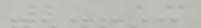2AC
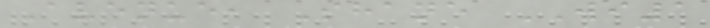Avenue, Shane WI1
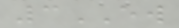3EW
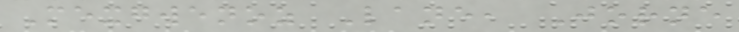Mexgwenoz Lane, Jorne
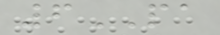6PA
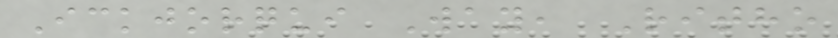Ickjorqui Way, Ritho
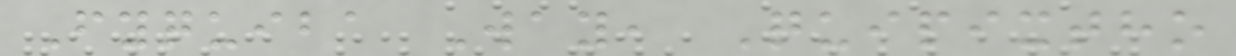Fyquiba Way, Quipixtho
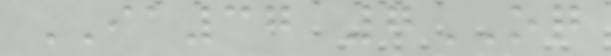IA37 7OQ
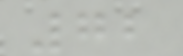72
